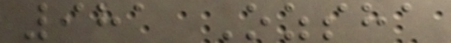981 Ozsha
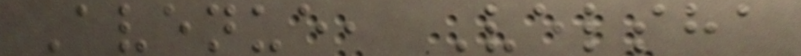Avenue, Velsha
